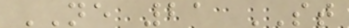NE 21 ST
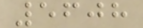5608
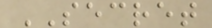SECRET
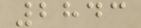2843
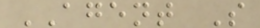AGENT S
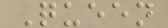Queen
